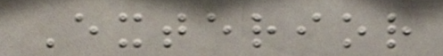Exterior
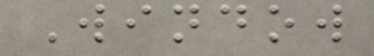Window
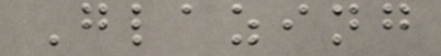Glazing
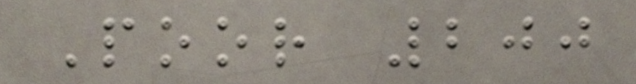Poor 200
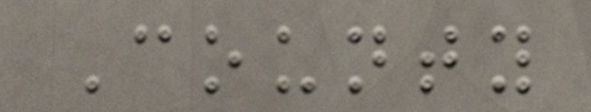County
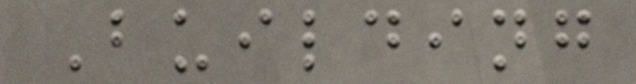Building
